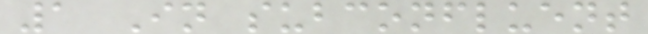1 In subconfluent
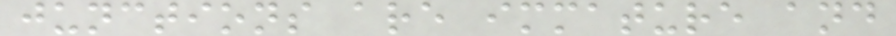junctions are immature and
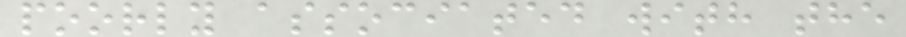poorly associated with the
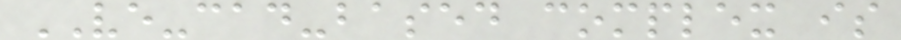VE-cad-based complex is
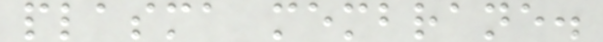plasma membrane.
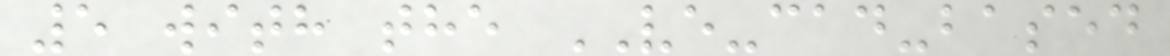5 with the VE-cad-based
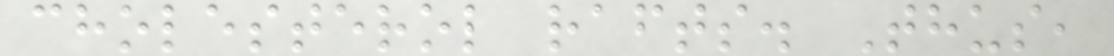cholesterol rafts. Thus,
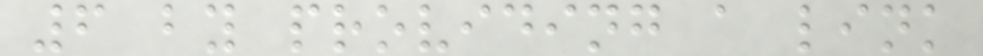6 by providing a link
